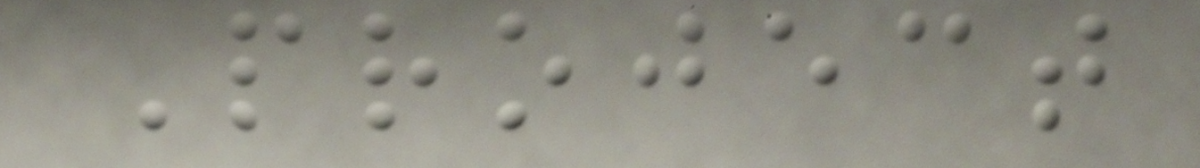Project
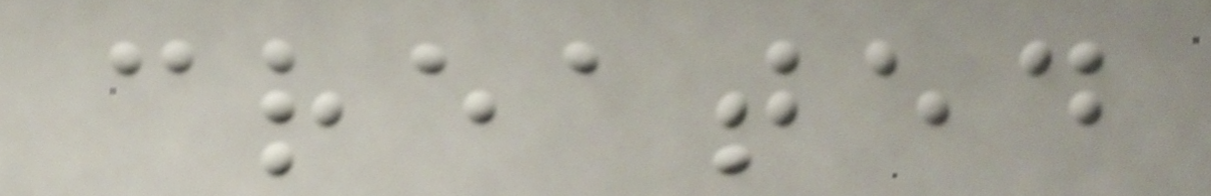created
